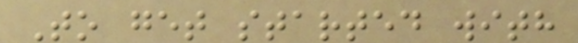To get started with
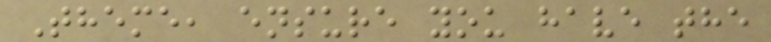Theme, ensure you have the
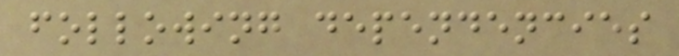following dependencies
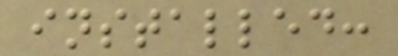installed:
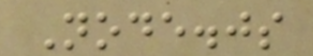Node.js
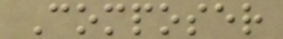Composer
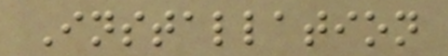Installation
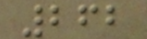262
